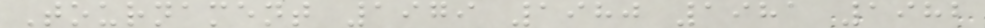Tournament 1979 1980 1981 1982
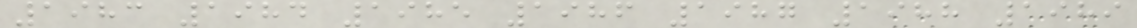1983 1984 1985 1986 1987 1988 1989
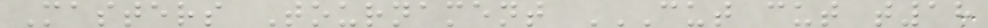Masters Tournament CUT CUT T18
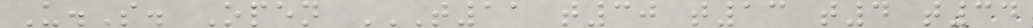U.S. Open T11 T30 T13 T4 T34
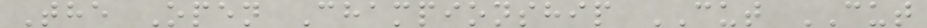The Open Championship CUT CUT
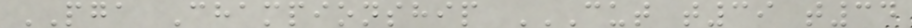PGA Championship CUT T39 T34
